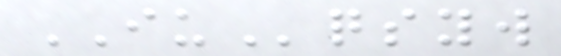IUqsyw
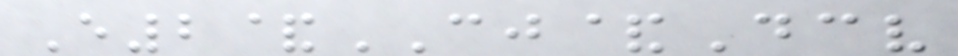E2&CJ&Dcv
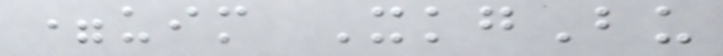=uim XkgBu
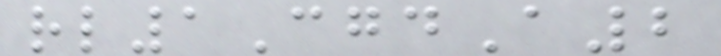rl1CgdA2
